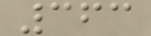363
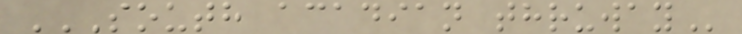SOUTH ACADIAN THRUWAY
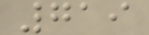719
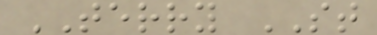TERRY ST
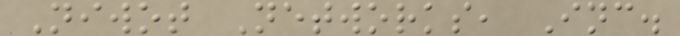Niwot Networks, Inc.
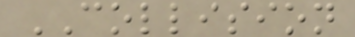COLLISION
